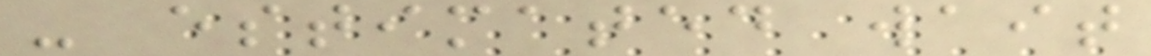- estimated wait
